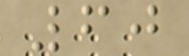60
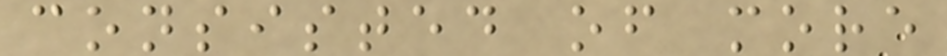consisted of more
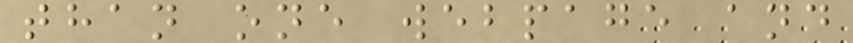than one webpage and
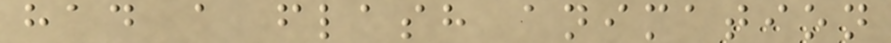had a flash animation
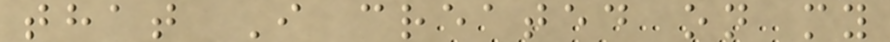that I created on my
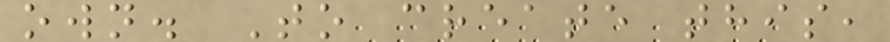own. To create this,
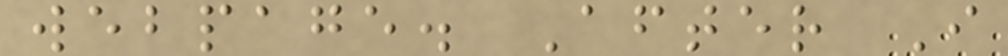webpage. After I
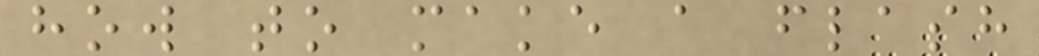how to make a flash
